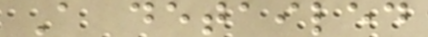A detailed
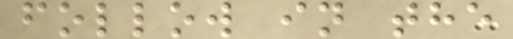follow in the
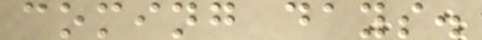coming days.
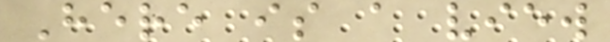Here is a view
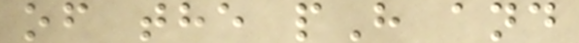of the pH and
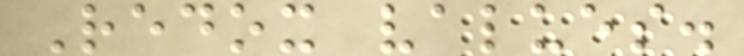Redox values.
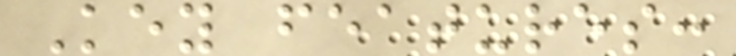Key features:
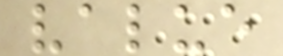value
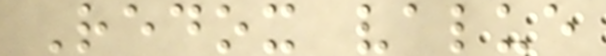Redox value
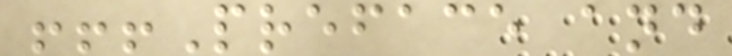!!!Preface and
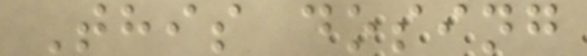This dosing
